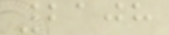2108
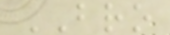BRO
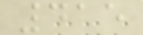415
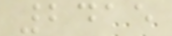2415
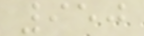950
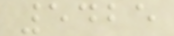5425
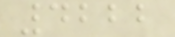4222
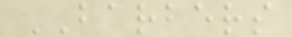BARBERS
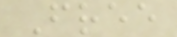Free
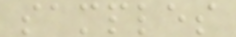samples
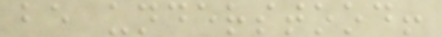be understood!
